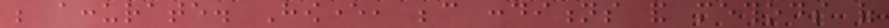be accurate. However, because conditions and methods of
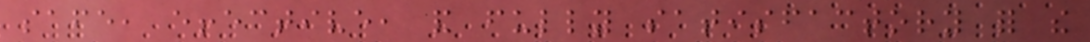safe, effective, and fully satisfactory for the
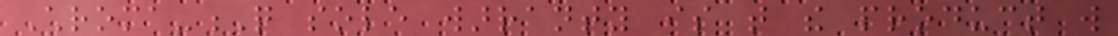Chroma-Q sole warranty is that the product will
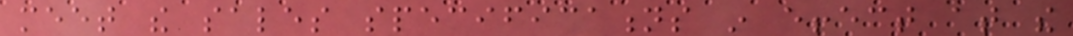meet the sales specifications in effect at the
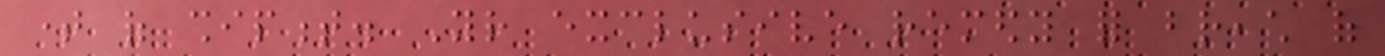time of shipment. Your exclusive remedy for breach of
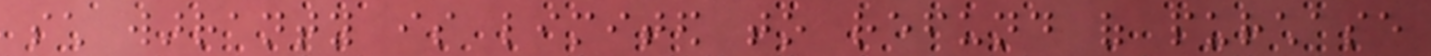such warranty is limited to refund of purchase
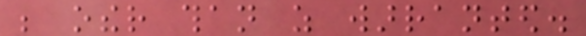be other than as warranted.
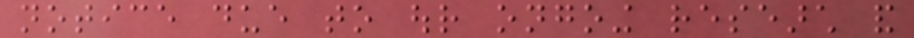notice due to our ongoing research and
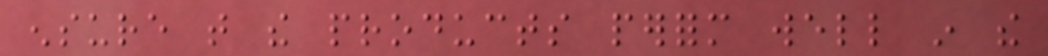ensure that the products perform well in the
